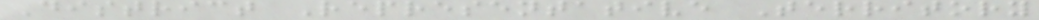District Representative Territory
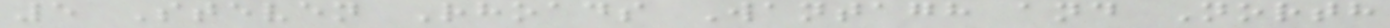5 Steven Rhoads Wantagh and North
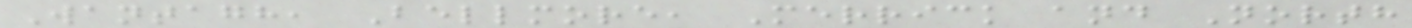Wantagh, Bellmore, Merrick and North
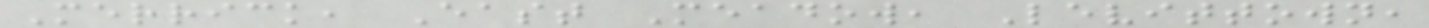Merrick, East Meadow, Levittown,
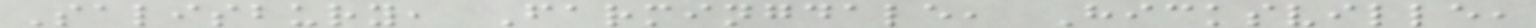Salisbury, Farmingdale, Hicksville,
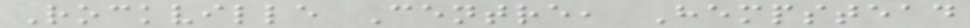Rockville Centre, Hempstead
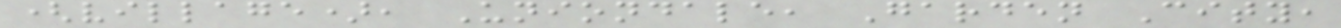(village), Uniondale, Garden City,
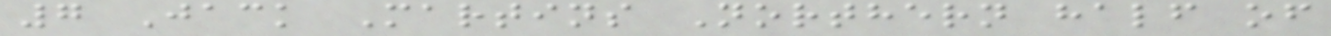7 Jack Martins Northern half of
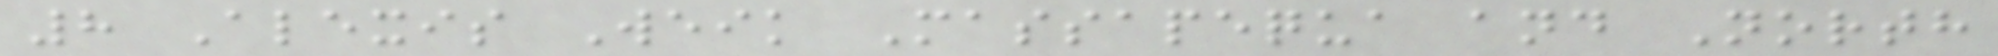8 Alexis Weik Massapequa and North
